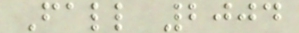Fall 2004
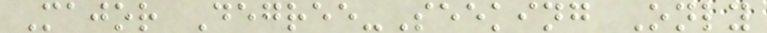Major Degree-Seeking Only
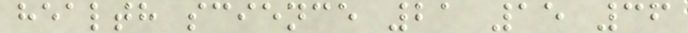health science 21 15 36
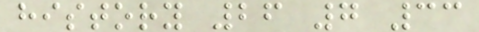history 26 7 33
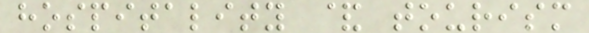hospitality & tourism
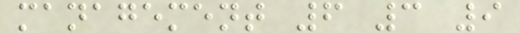management 6 3 9
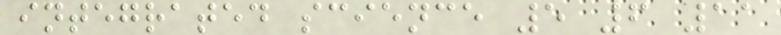integrated science 5 6 11
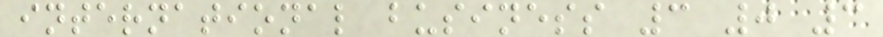international business 3 0 3
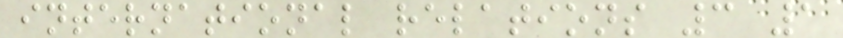international relations 3 1
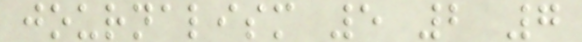journalism 5 2 7
